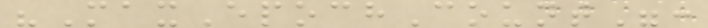"MaxEpochCount":
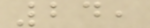24,
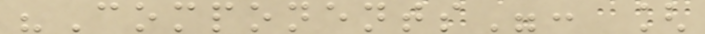"Components": [
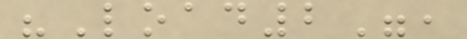"Load2",
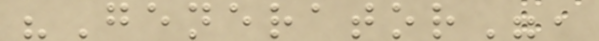"Generator",
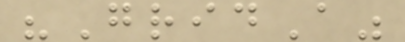"GridA"
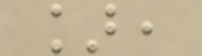],
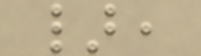},
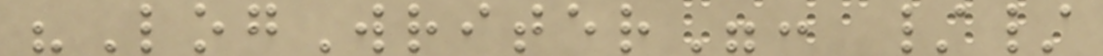"LogWriter": //
